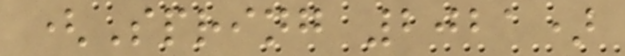(Spring 2021)
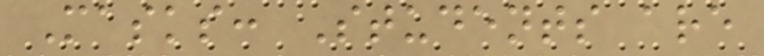Masks: Students are
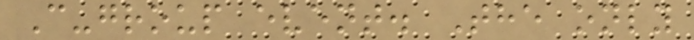C-group event. The only
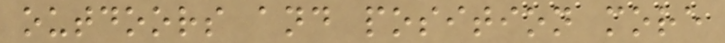outdoors and position more
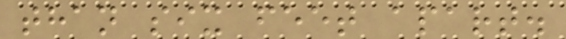than six feet apart.
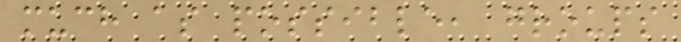much as possible, groups
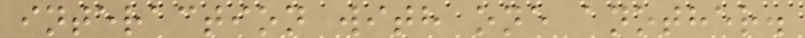interaction with one another.
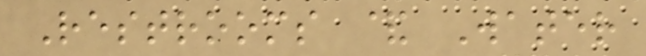Restrooms & Water
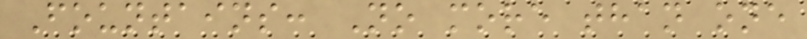Fountains: No more than one
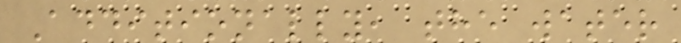Additionally, the water
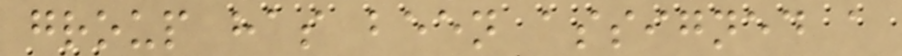group has been assigned a
